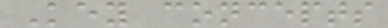Key concepts
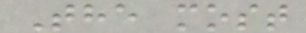The most
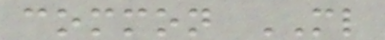common ML
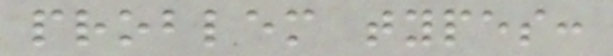problem types:
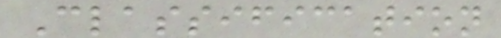Classification
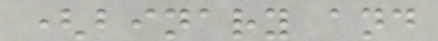(binary and
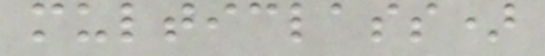multiclass)
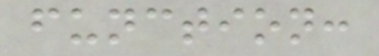function:
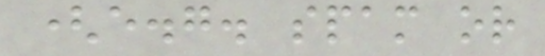(e.g. spam or
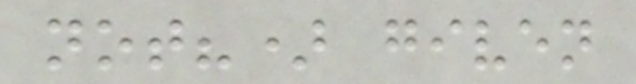not?) given
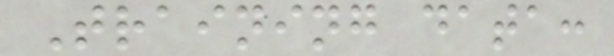Training data:
